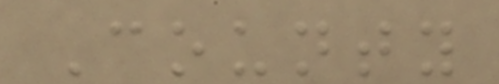County
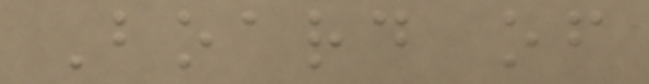Board of
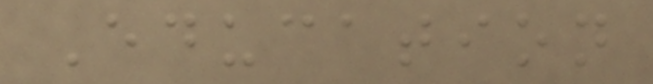Education
